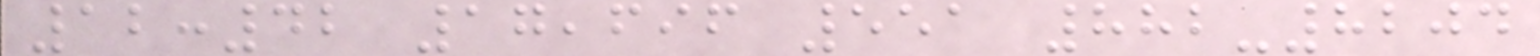12:42 17,696 551 882-8204
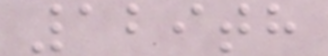129th
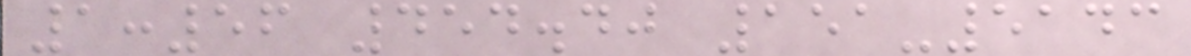1:56 454.40 151-5143
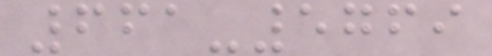661-5769
